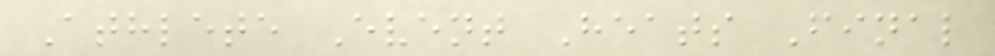Athlete Event Heats Final
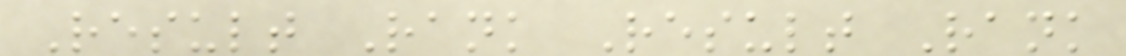Result Rank Result Rank
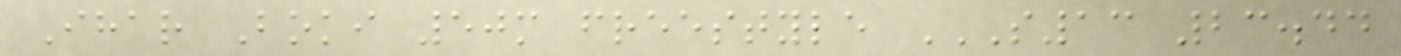Ihar Boki 50m freestyle S13 23.44
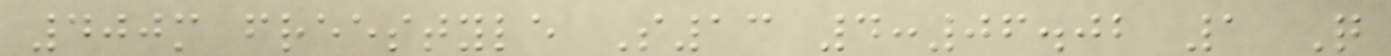400m freestyle S13 4:06.02 1 Q
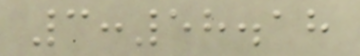3:58.18
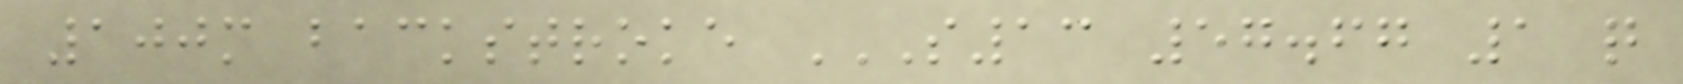100m backstroke S13 57.67 1 Q
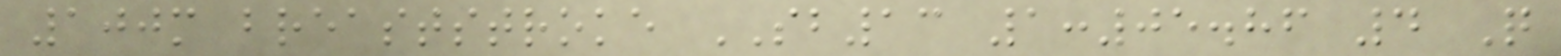100m breaststroke SB13 1:05.86 4 Q
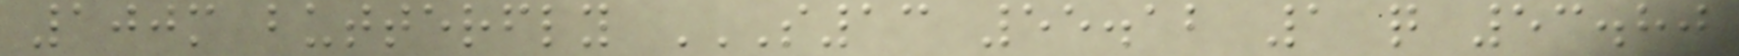100m butterfly S13 55.12 1 Q 53.80
